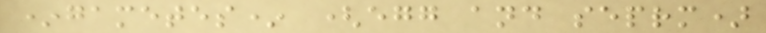*gametes* (egg and seprm)
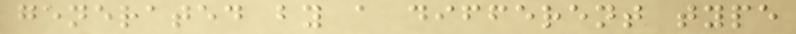generated by a different type
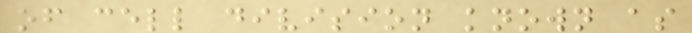of cell division known as
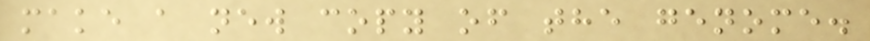make a new copy of the genome.
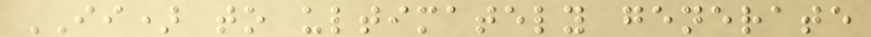II) to ultimately generate
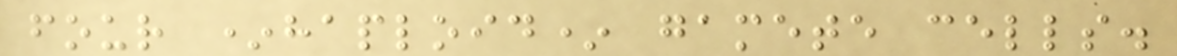four *haploid* gamete cells.
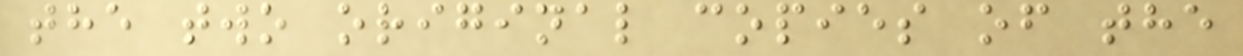the two original copies of the
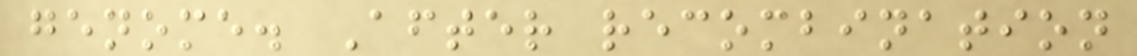genome. After recombination
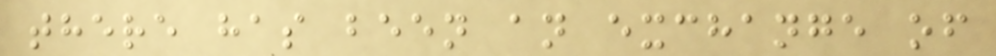there has been an exchange of
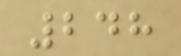248
